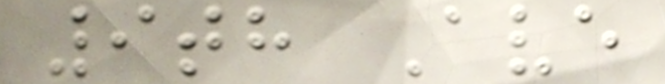9th Ave
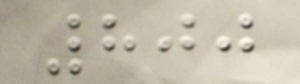800
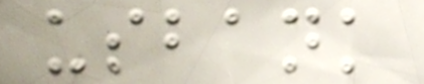usbank
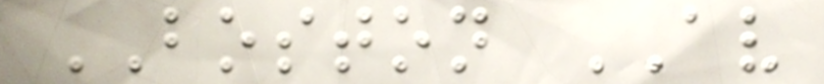BOSTON AV
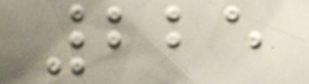225
